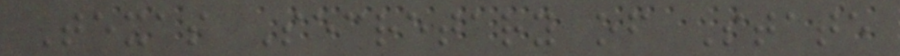Texas Secretary of State
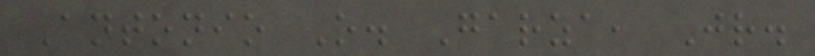Antonio O. Garza, Jr.
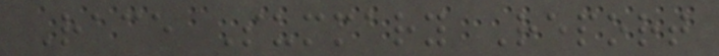Race Summary Report
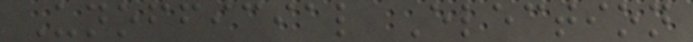Unofficial Election
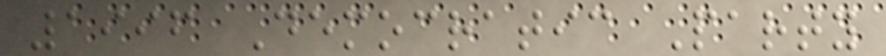1996 Democratic Party
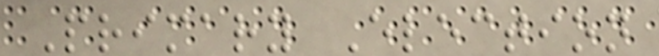Primary Election
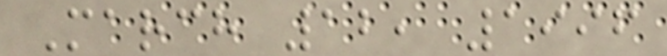March 12, 1996
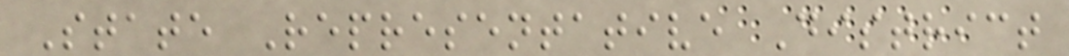State Representative District
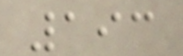193
